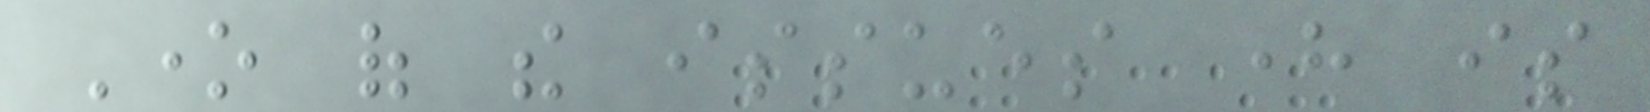One of the issues here is
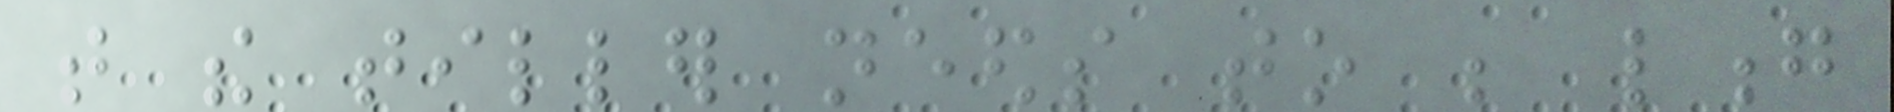that the tiller needs to be long
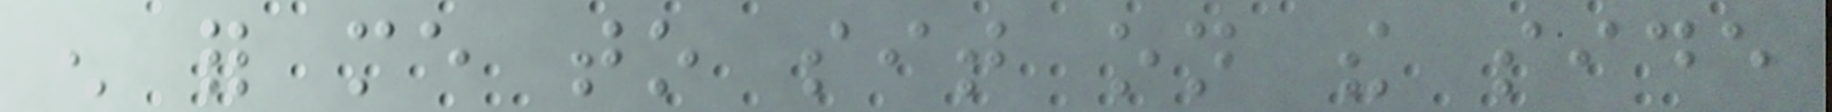enough for me to sit on the side
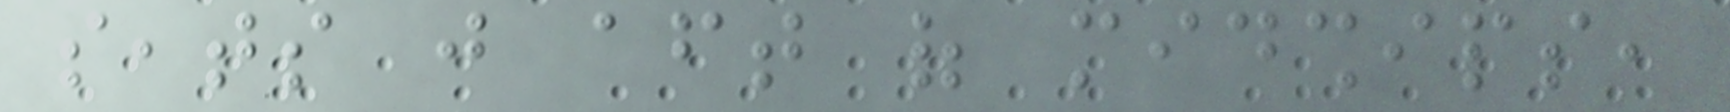seats just aft of midships,
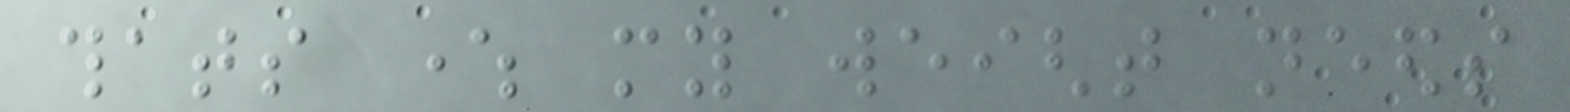thats where my weight needs
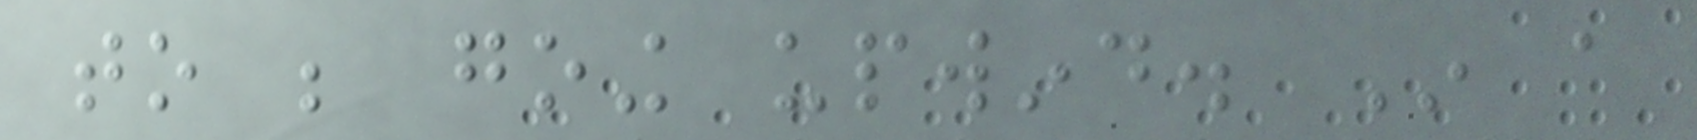to be going upwind. In a
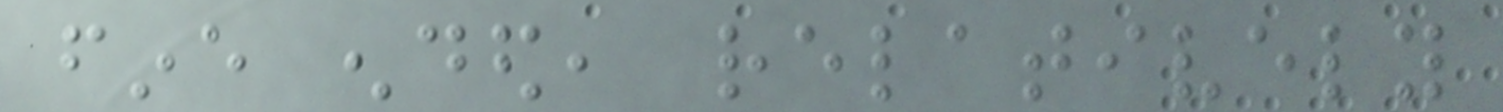fine ended, relatively
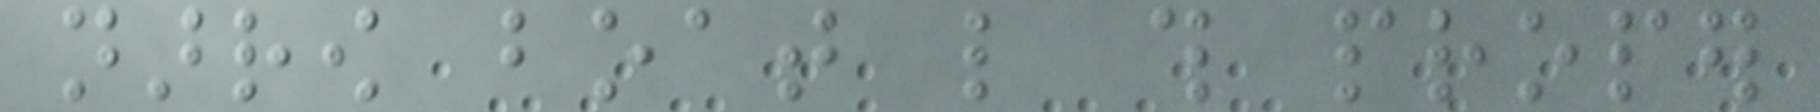narrow boat like this proper
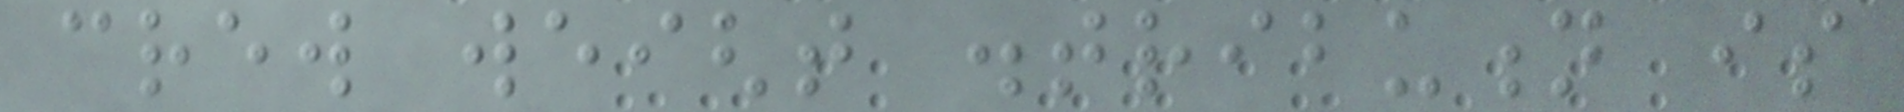crew weight distribution is
